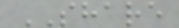SHARE
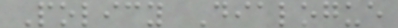Policy Dialogue
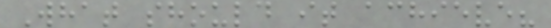What should it achieve?
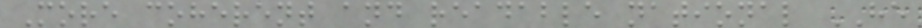More coherent and readable national HE
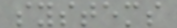systems
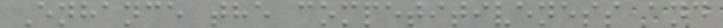Enhance the competitiveness and
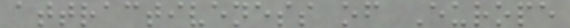attractiveness of Europe
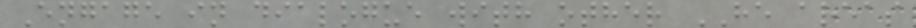Engage in dialogue with other HE areas
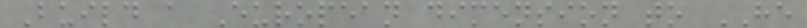Build a European dimension to HE
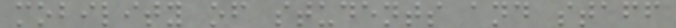mobility of students and staff
